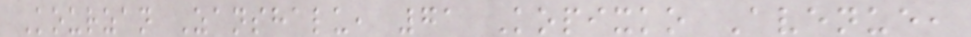Kourzan Zanshalu, 71 Kopixko Avenue,
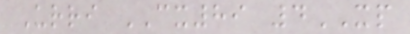Urri CX89 4XP
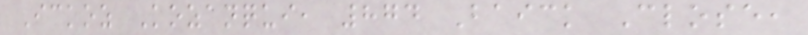Ickoz Kozanqui, 874 Baick Close,
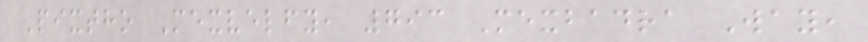Pixtho Mexvelfy, 793 Mexbadra Way,
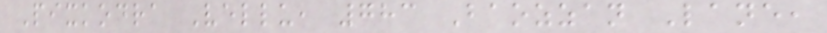Pixkodra Vellu, 783 Baozzan Lane,
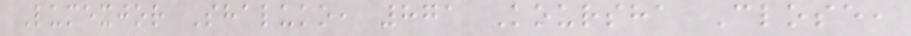Lumexjor Shaluko, 871 Koursha Close,
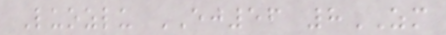Luozlu EJ56 8ZM
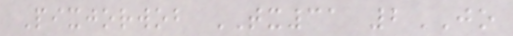Pixjorwob TX31 2JO
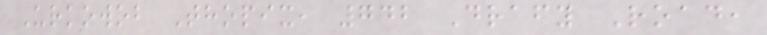Urkowob Thopix, 742 Drafy Road,
